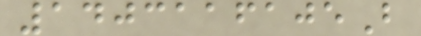1403116105B
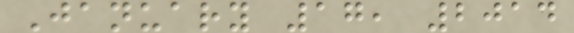January 17, 2014
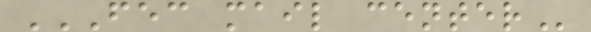FEC MAIL CENTER
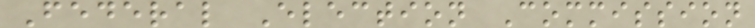Federal Election Commission
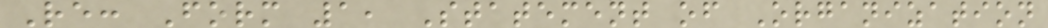Re: Form 1, Statement of Organization
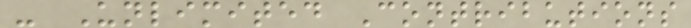- Unlimited Contributions
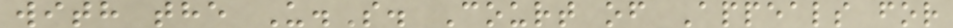with the U.S. Court of Appeals for
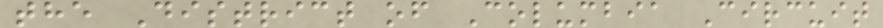the District of Columbia Circuit
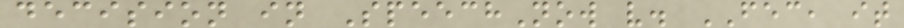decision in SpeechNow v. FEC, it
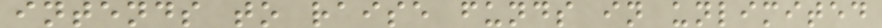intends to raise funds in unlimited
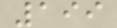199
